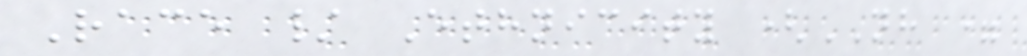Race / Ethnicity (NH =
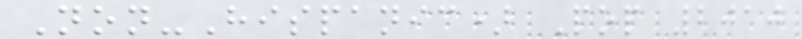Non-Hispanic) Pop 2010
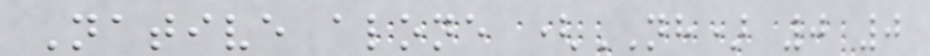Native alone (NH) 0 0
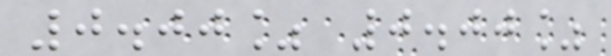0.00% 0.00%
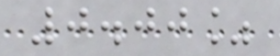0.00%
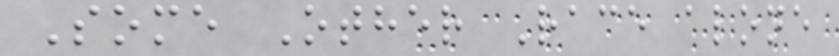Some Other Race alone
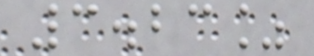3.23%
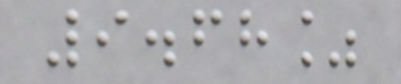9.68%
